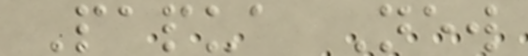Papua New
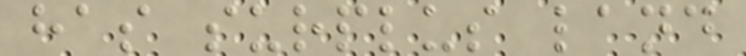has surplus land
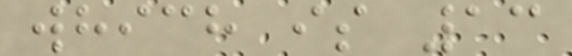which is 13
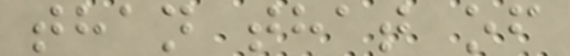than that of
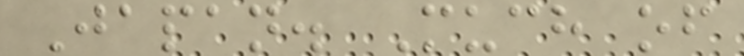Japan. Much of
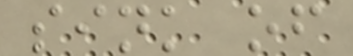sink of
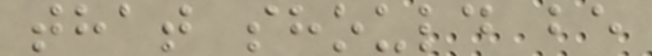that should be
